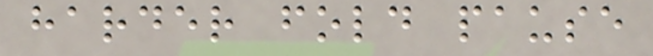harder fold pause
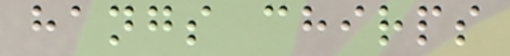hangs chirps
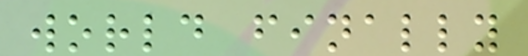world finally
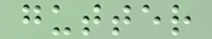gutter
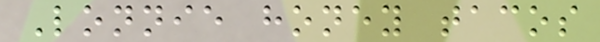Lonnie honey tacos
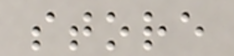store
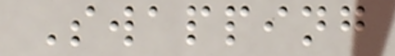Swapping
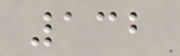132
